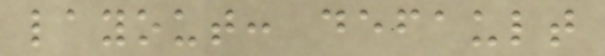layout: default
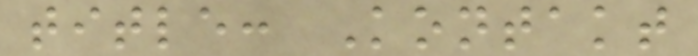title: Kontakt
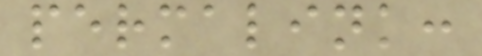permalink:
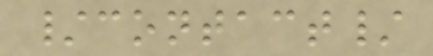/contact/
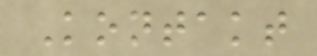Kontakt
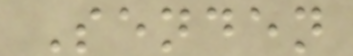Senden
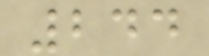244
